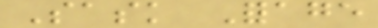Sask Forage
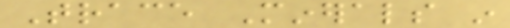Trace Minerals in
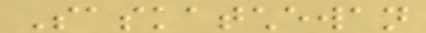Saskatchewan
